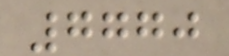7770
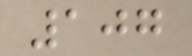107
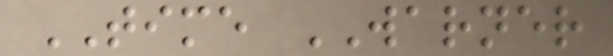TIME WARNER
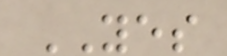YES
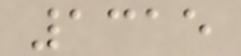1315
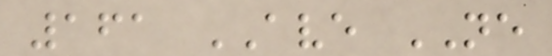161 AVE NE
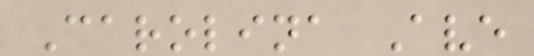Carolina Ave
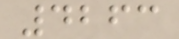4263
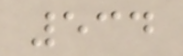534
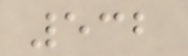532
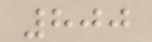800
